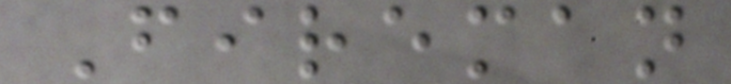Fireman
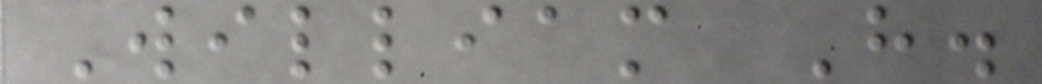William H.
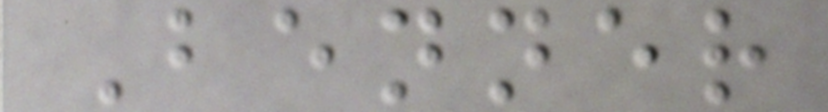Benner
